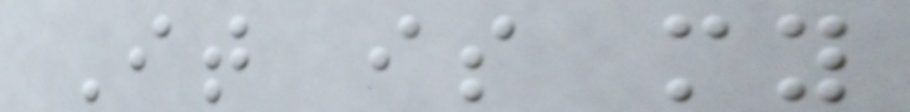It is my
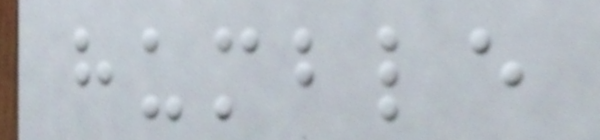humble
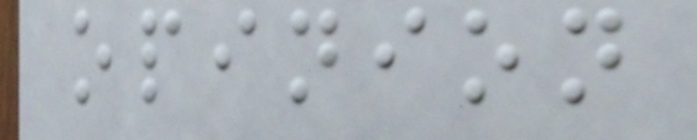opinion
